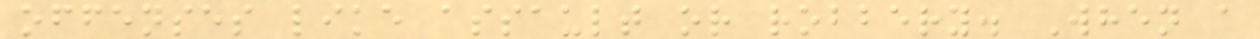offenses like assault or robbery. When a
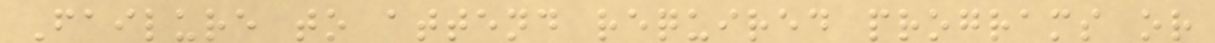Failure to attend required programs or
